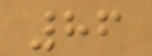86
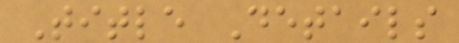Title Details
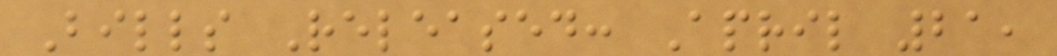Bills Released: April 21,
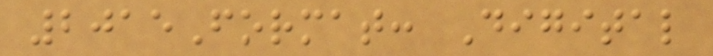2015Format: Digital
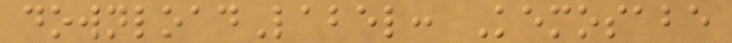downloadLabel: Kemosabe
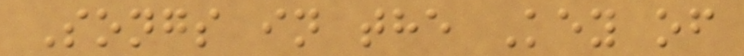Songs in the Key of
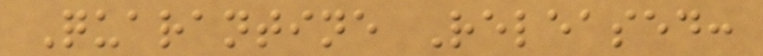Quarantine Released:
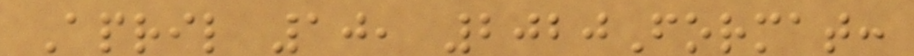April 10, 2020Format:
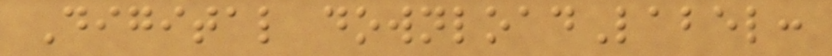Digital downloadLabel:
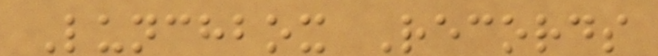Lunchbox Records
